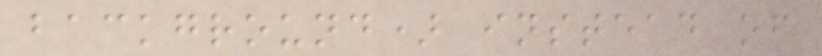background) instead of
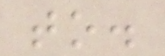to.
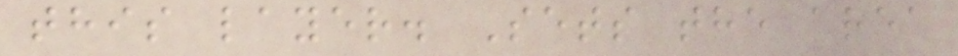this layer. Sets the area
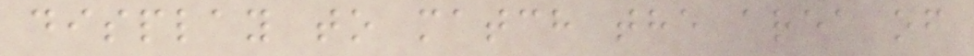display to match the area of
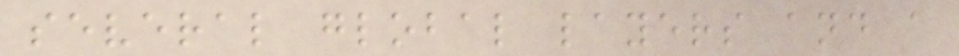several global layers and a
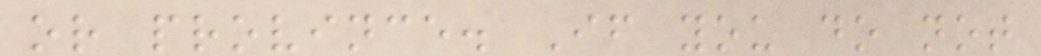or province. If you do not
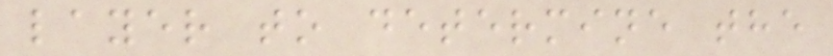layer to determine the
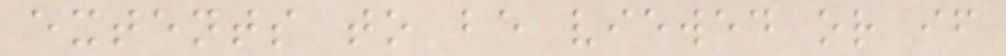extents to be viewed or if
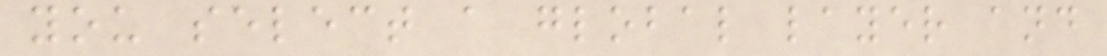you select a global layer and
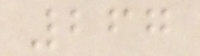267
